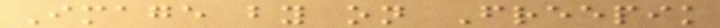Image by on Freepik
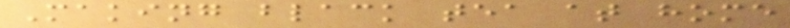Making black tea at home
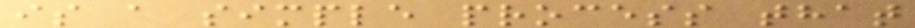is a simple process that
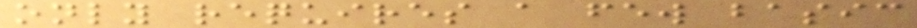only requires a few basic
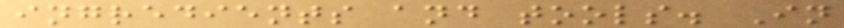ingredients and tools. In
